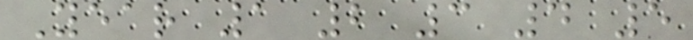Year 1 2 3 4 5
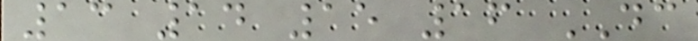13 14 15 16 DC
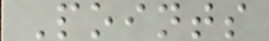Points
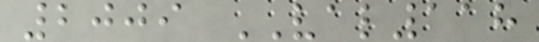2009 VAL118
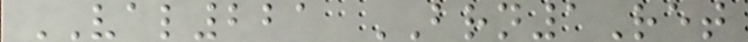VAL221 BRN1Ret
